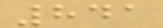841
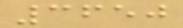3650
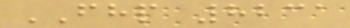FHP 8231
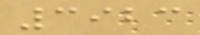3923
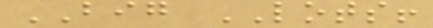BIG LOTS!
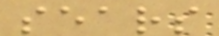sears
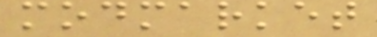modmarket
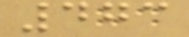473
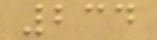234
